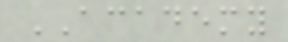ACADEMY
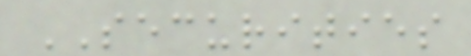SECURITIES
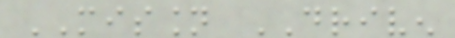MISSION DRIVEN
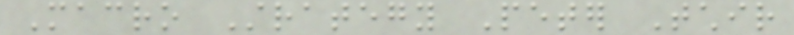Macro Strategy Peter Tchir
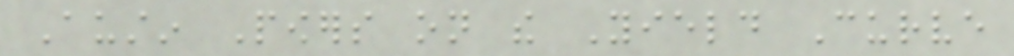Austin Powers on the Yield Curve
